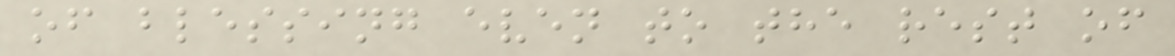of blessing even to the rest of
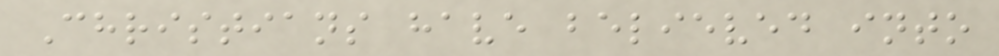Christians have believed into
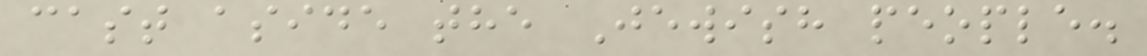cast aside the Jewish people.
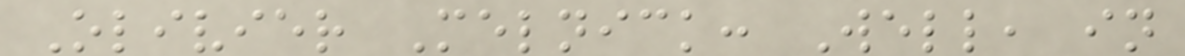Olivier Melnick: Well, in
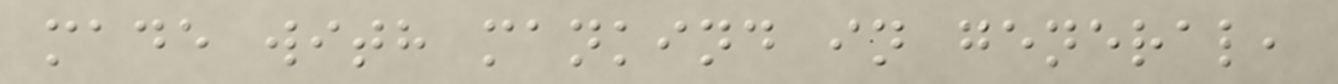made with mankind in general,
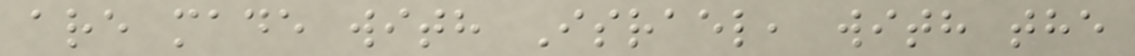are made with Israel, with the
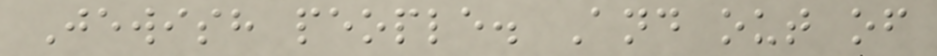Jewish people. And out of
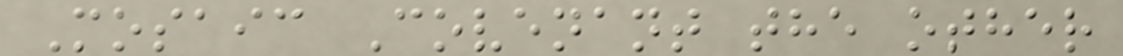Mosaic Covenant the other
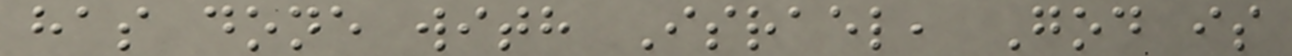has done with Israel, God is
